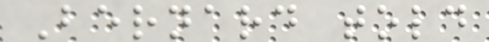Bernard told
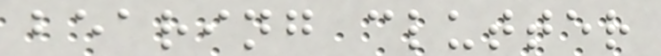bearing clutter
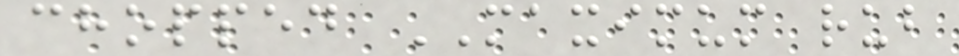chopped MAXIMUM rub
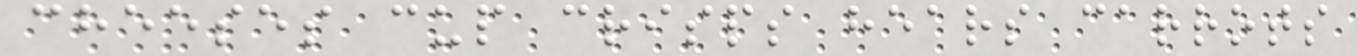cheeses cup crisps hears carrots
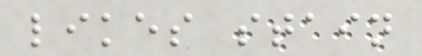likes stain
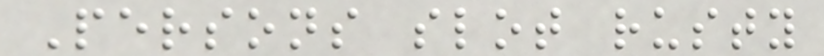Persons slot rusty
